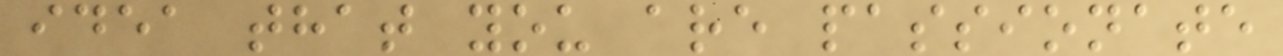idea that you are passionate
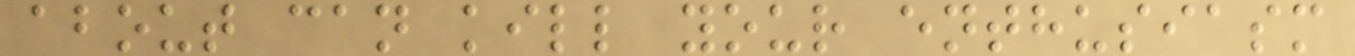about can kill your enthusiasm
